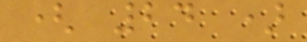( 24 )
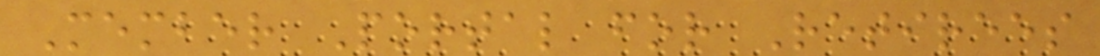Member Portal for Retirees
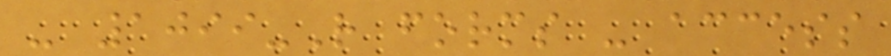- 1099-R forms - access
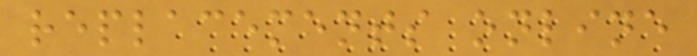replacements online
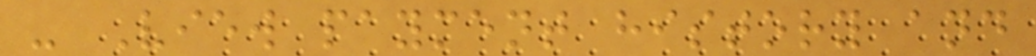- View payment history and
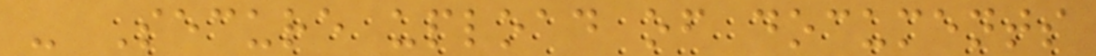- Secure upload of documents
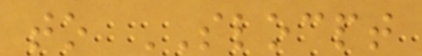to SLOCPT
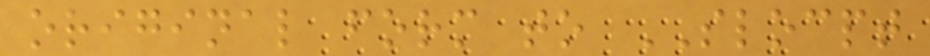original form to SLOCPT
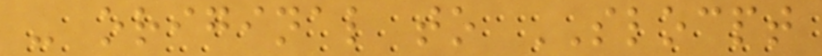- original to SLOCPT
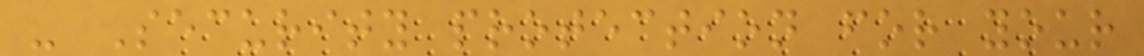- Security protection for your
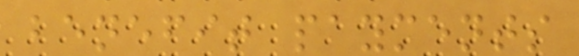benefit payments
